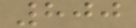800
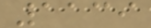1139
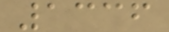1336
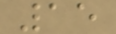15
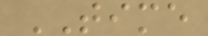TIME
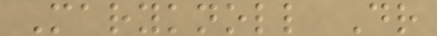Maryknoll Dr
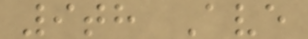9th Ave
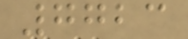7723
